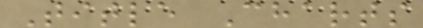Title Charts
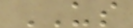US
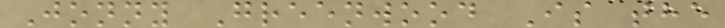Jonny Greenwood Is the
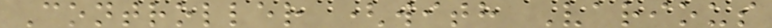Controller (with Various
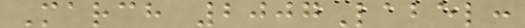March 2007Label:
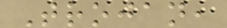Trojan,
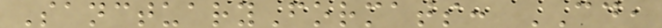SanctuaryFormats: CD,
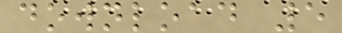download 5
